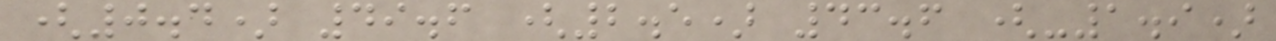(0.4) 49.6 (2.5) 43.6 (-1.9)
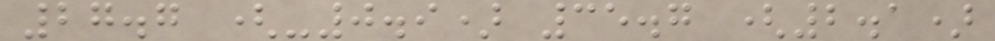27.7 (-0.9) 35.7 (2.1)
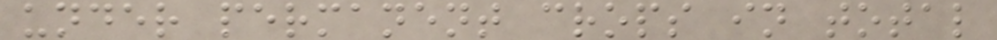under permanent crops in total
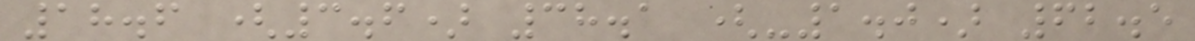18.6 (3.6) 38.1 (-1.0) 62.5
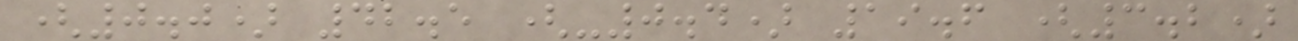(0.0) 42.5 (-0.4) 19.6 (3.2)
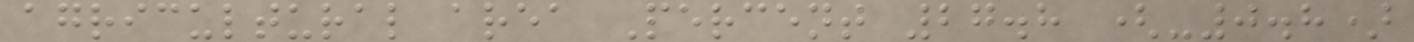agricultural area Percent 27.8 (-0.8)
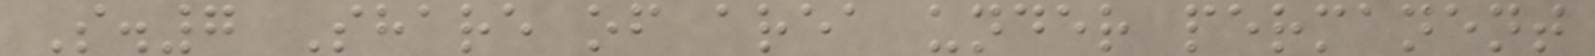S.7 Share of area under permanent
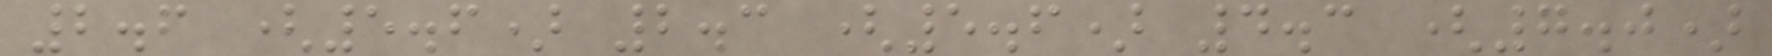2.6 (5.6) 2.3 (5.6) 4.3 (7.0)
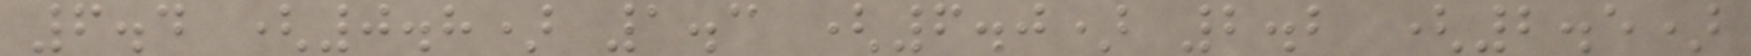6.4 (0.8) 1.3 (6.0) 2.2 (2.5)
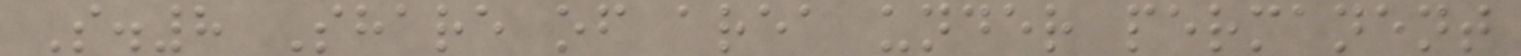S.8 Share of area under permanent
